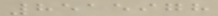8515978
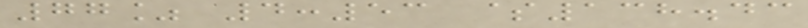77% 4:53 $138.43
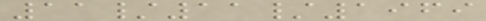11/11/1969
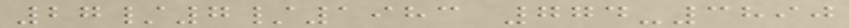27/7/1983 774-3890
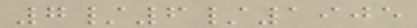7/6/1905
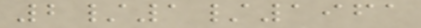2/1/1961
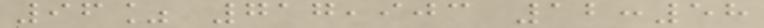96% 717,903 12:58
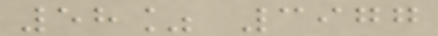58% 3977
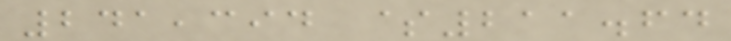241,394 $211.64
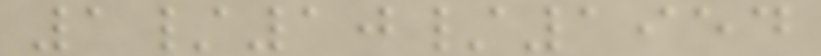1/10/1954
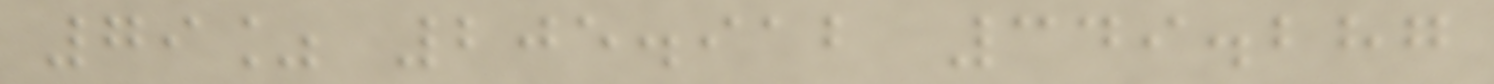79% 205.912 349.287
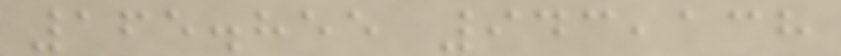165.855 943,138
